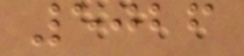5026
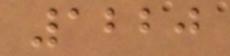1220
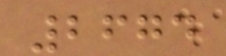2674
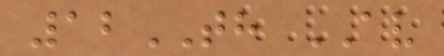12TH AV
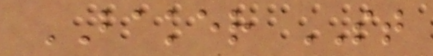BAKER ST
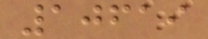10619
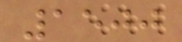1500
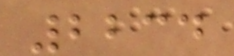2234
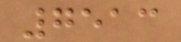7513
